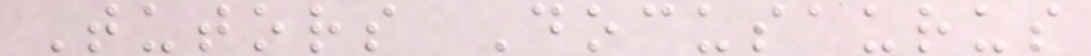Tutors Docusaurus
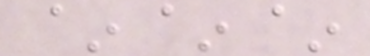~~~
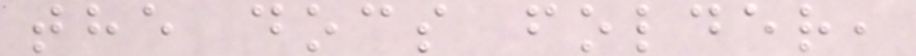the docs folder,
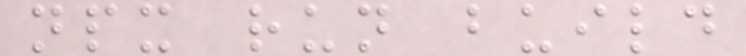npx run build
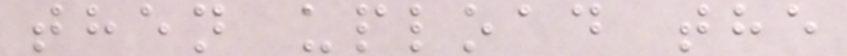then upload the
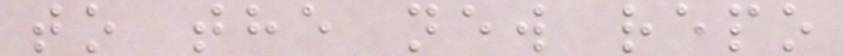to the new repo
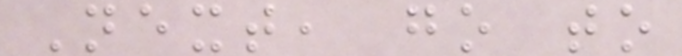Next, go to
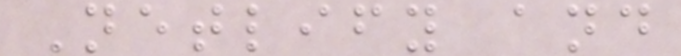Netlify and
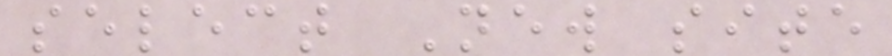select New site
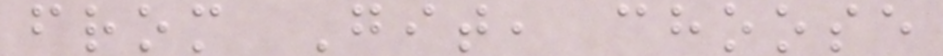from Git, choose
